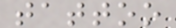tattoo
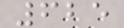625
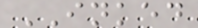INKED
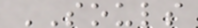SOULS
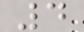4
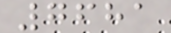7681
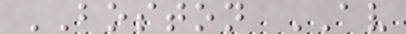BOSTON AV
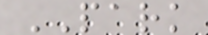PARK
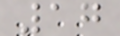17
